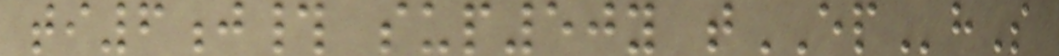ti6j# sup50y tEPhS
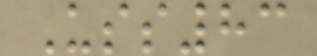Uss83
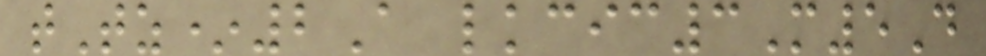tTz*2A lkcic3M5D
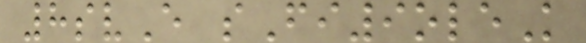8svE sFi9oleK
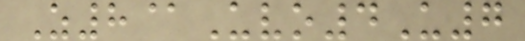Z8@Uvo4U7
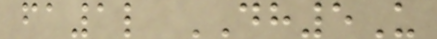fa1l DH5U
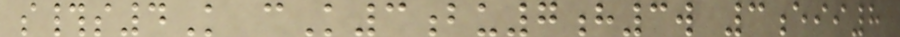s#s4K cK3bu7h3w 3eii8
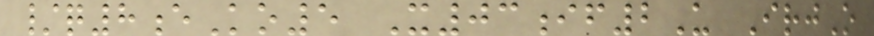/q8eKo5 X03if2U IrjO
